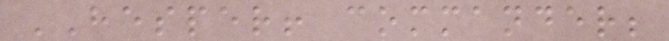HESPER! commander;
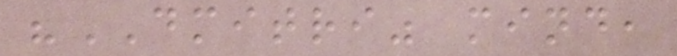"DMITRI" mind,
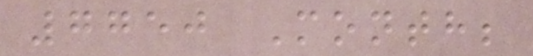7750 Month;
